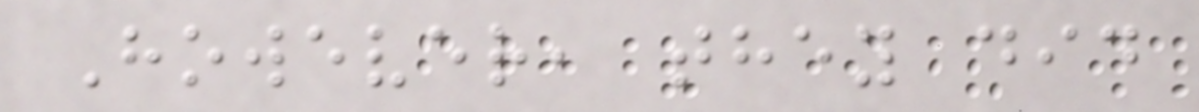However, they did
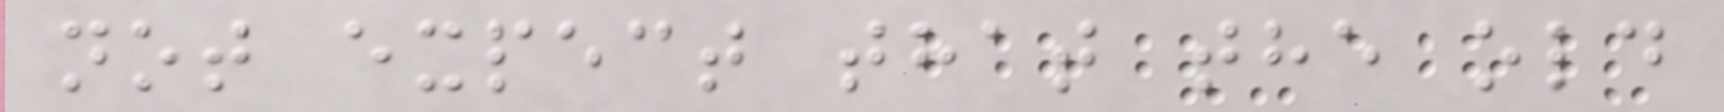not expect that the old
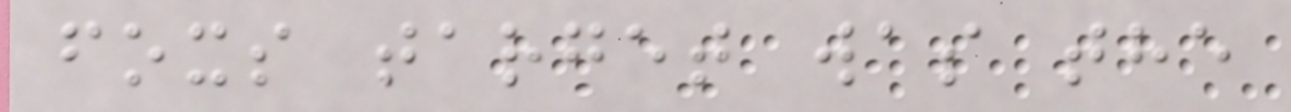foxs target was the
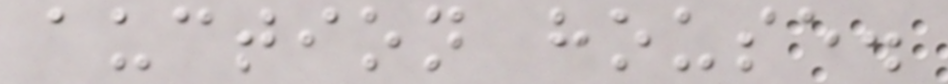auction house.
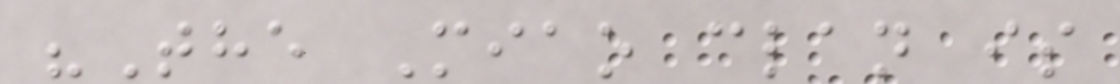"The Miao clan is
